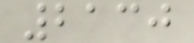2130
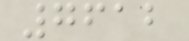7612
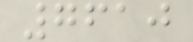7610
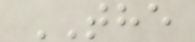THE
